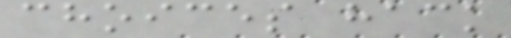choices hack
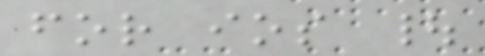for ios |
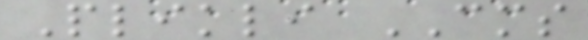Plikli CMS
